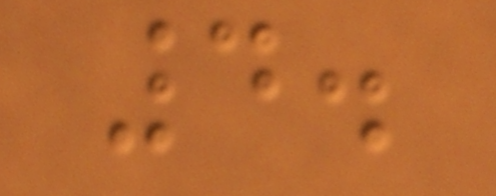4.
